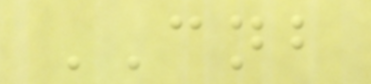CNB
